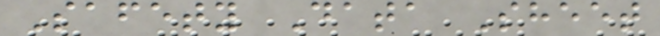Safety Data Sheet
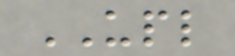UPL
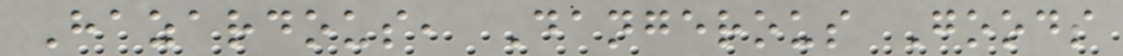Hazardous, Dangerous Goods
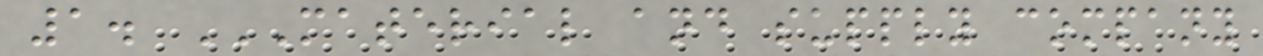1. MATERIAL AND SUPPLY COMPANY
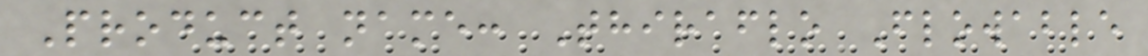Product name: Thiraflo Flowable
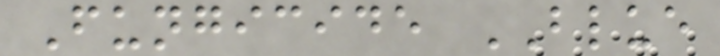Fungicide BLUE
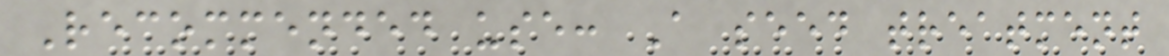Recommended use: A seed treatment
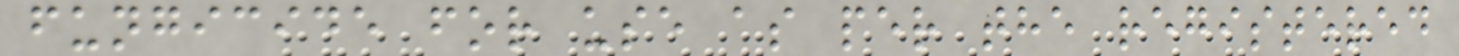fungicide for use as per the registered
